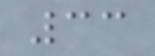33
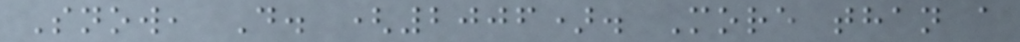Snow, D. (2006). More than a
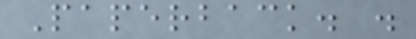Paperback. .
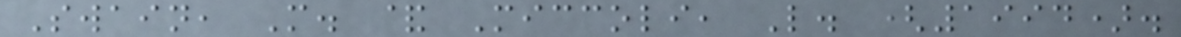Swain, M. & Miccoli, L. (1994).
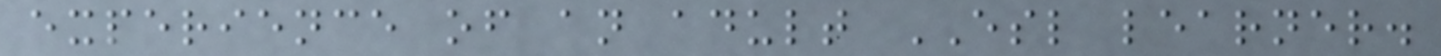experience of an adult ESL learner.
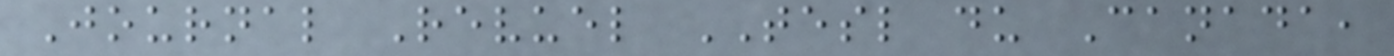Journal Revuel TESL du Canada,
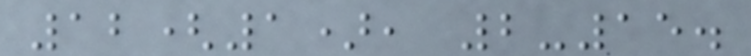12(1), 2-15.
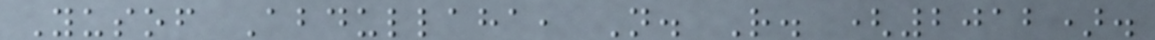Yusof Abdullaha, N. R. (2012).
